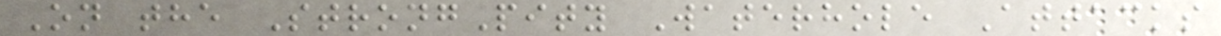On the StrongPity Waterhole Attacks
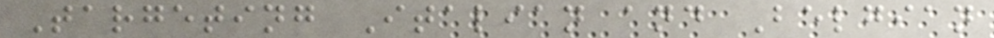Targeting Italian and Belgian
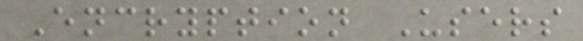Encryption Users
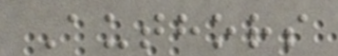Authors
